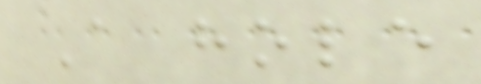A hole
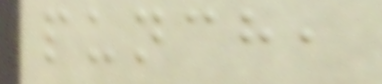punch,
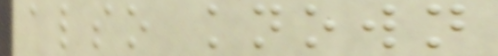also known
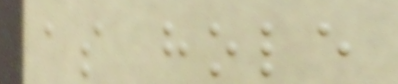as hole
